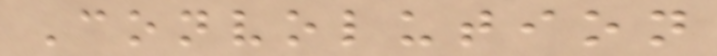Convolution
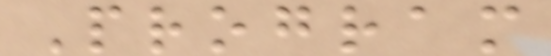Program
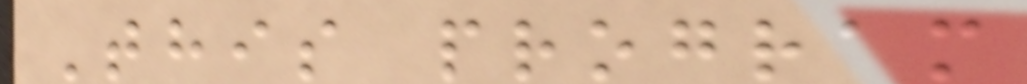This program
